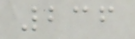236
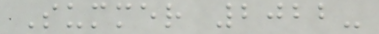Summer 2022-
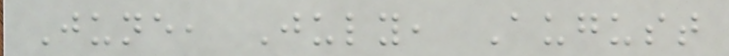June, July, August
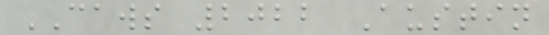CAWS 2022 Austin
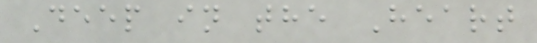Deep in the Heart
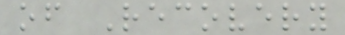of Recovery
